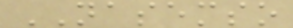NASEMSO
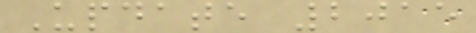Update 2015
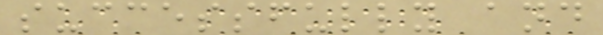successfully and
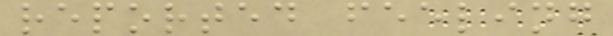reported feeling
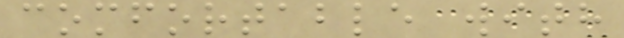comfortable with
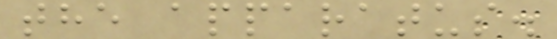the apparatus.
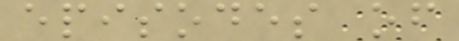episodes of
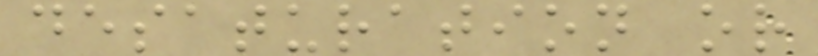desaturation or
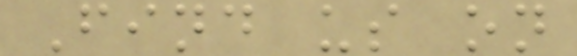Find us on
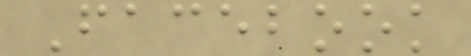Facebook
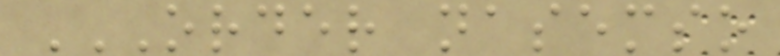ORDER NASEMSO
